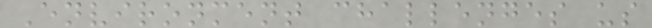Environment challenges us
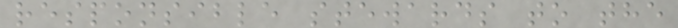responsible stewards to the
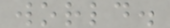world.
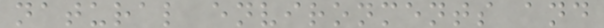natural environments and
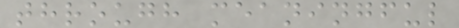through meaningful
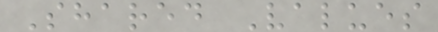Shared Values
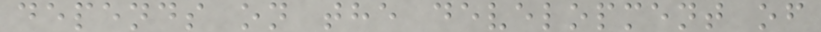depends on the development of
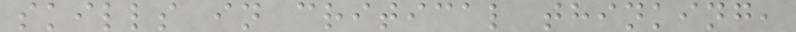skills in critical thinking,
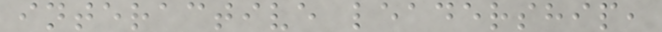interactive leadership,
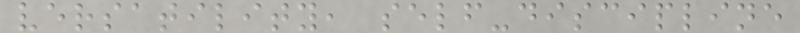versatility, self-discipline
